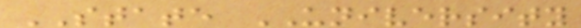STATE UNIVERSITY
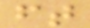ft
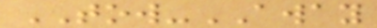TOW-AWAY
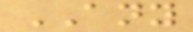ANY
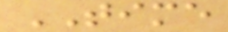TIME
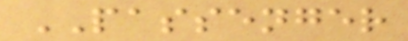PASSENGER
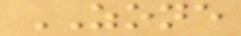ZONE
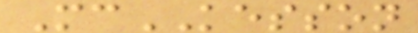McKESSON
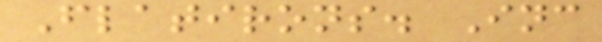Flatirons. Inc
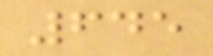645
